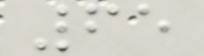65
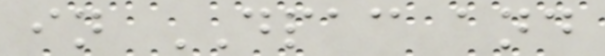in DPAC and
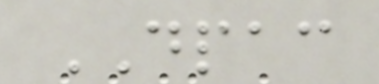DPAC
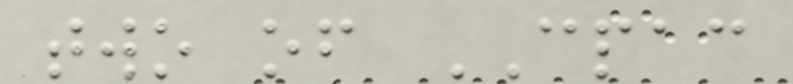two of CPAC
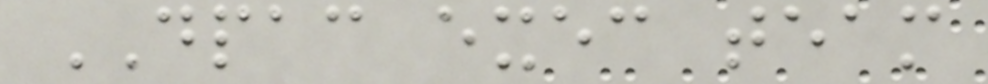DPAC exec team
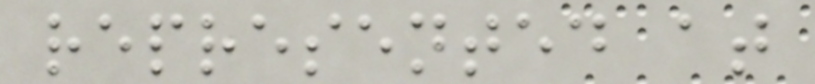represented at
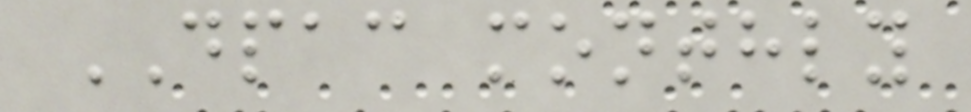DPAC monthly
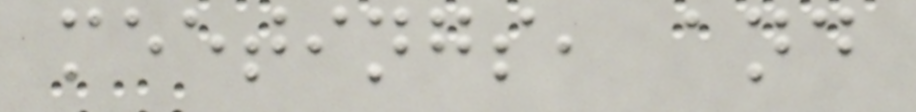meetings, and
